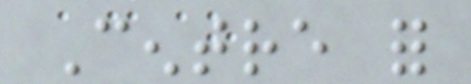Centre for
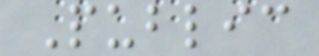Public
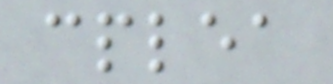cplea
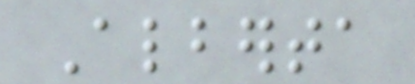Alberta
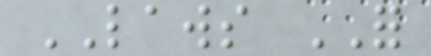LAWS FOR
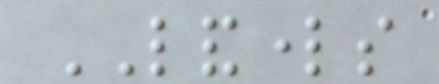LANDLORDS
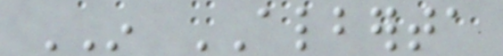IN ALBERTA
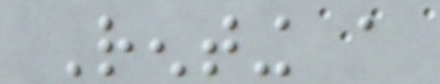Renting a
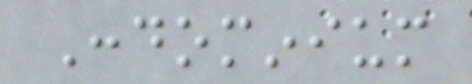Condominium
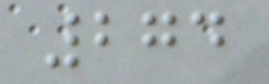274
